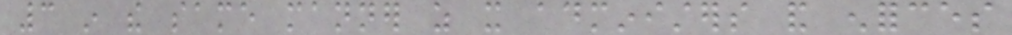3 in the same manner as it administers and enforces
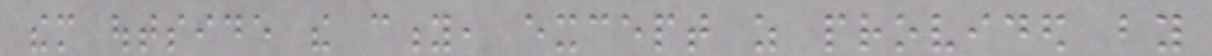them outside the city, except as provided by
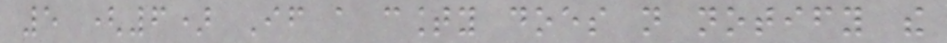5 (6) If a county does not notify the
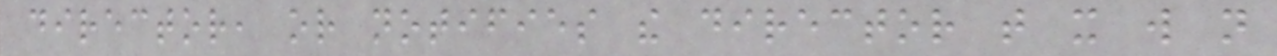director, or notifies the director that it will not
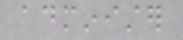administer
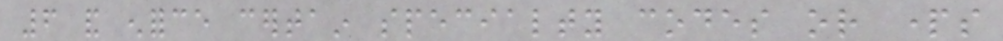6 and enforce certain specialty codes or parts
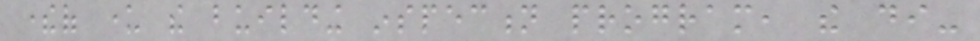thereof under the building inspection program, the di-
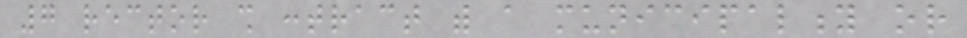7 rector shall contract with a municipality or
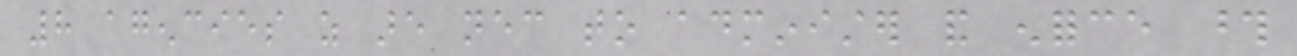8 agencies as are necessary to administer and enforce those
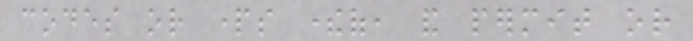codes or parts thereof, and permit or
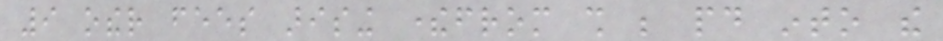9 other fees arising therefrom shall be paid into the
